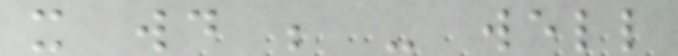it would be - well
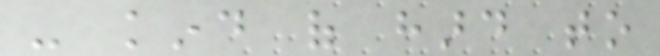- kind of hard to
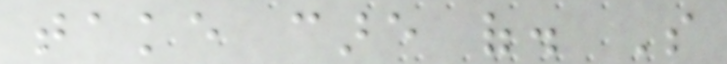take care of. So
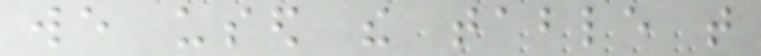we used the table that
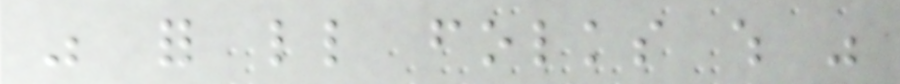was for little folks which was
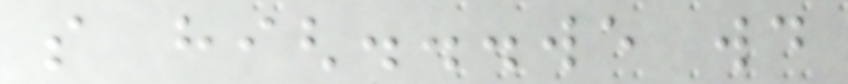so high...we would
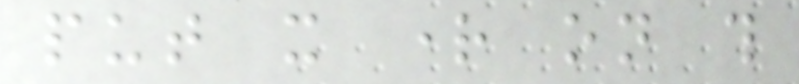put it right on this
